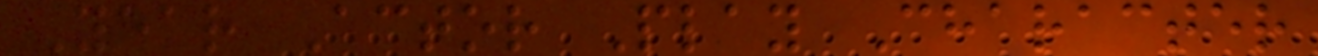Year Actor Play Character
